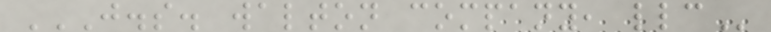J.S. WALTON COMPANY, LLC
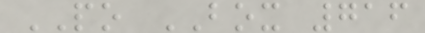PO BOX 716
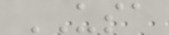USA
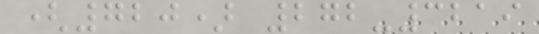(720) 272-3219
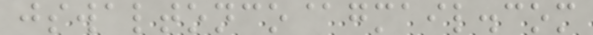jswaltonco@gmail.com
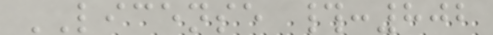LICENSE #:802
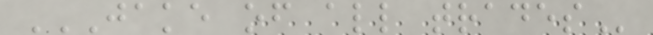JAKE OF ALL TRADES
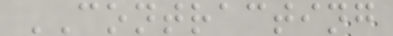CONTRACTING
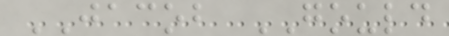JACOB GOULD
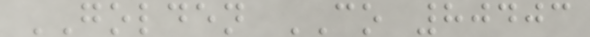GOLDEN CO 80403
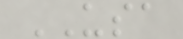USA
